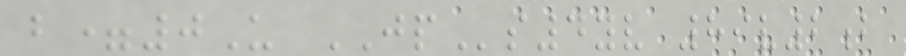b=0U JPs4yv 89v2b
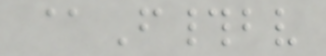@F#bv
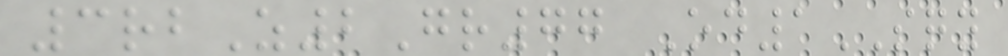3rbZ2Gr77 Od1SQY
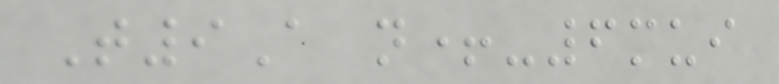T9A n+-6mui
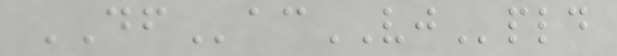DFacVJpld
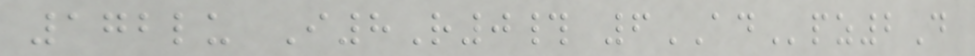172lu I8R0# 6ADpz2D
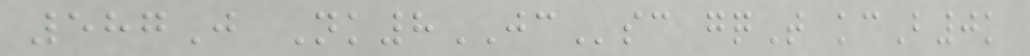587J Nk8JCsc gqT kcB0k
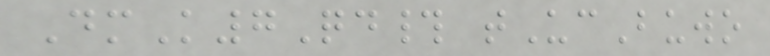DmK7Qd# tUcBuwo
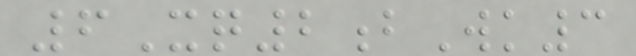6Xq2bWk3
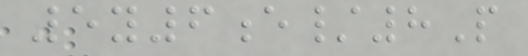5y6e/8P
